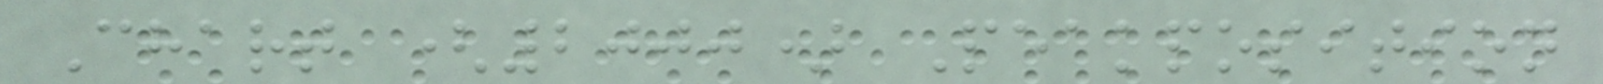Chart (2000) Peakposition
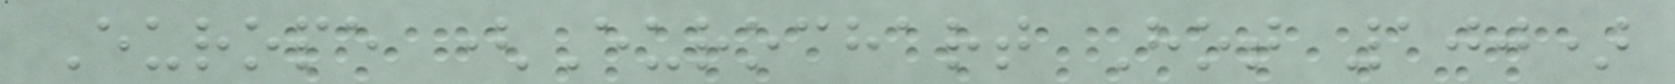Europe (Eurochart Hot 100)
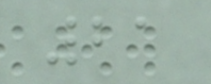21
